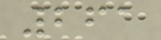261
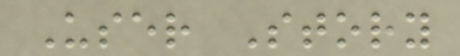User Story
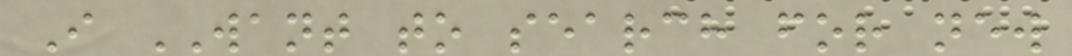I WANT to search for new
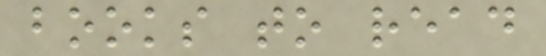books to read
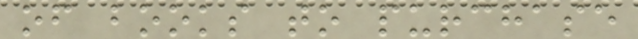of books to purchase
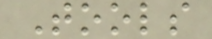Tools
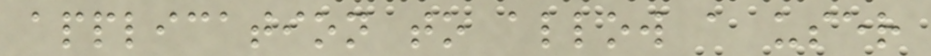application to allow a user
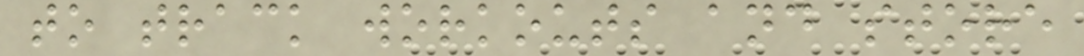to track workouts and store
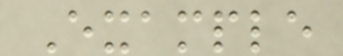Example
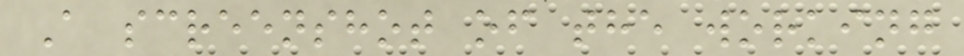A screenshot of the working
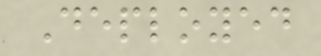Deployed
